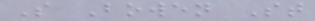S Bowen St
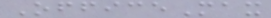OfficeMax
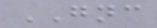GNC
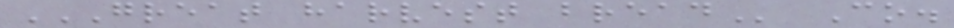GREAT HARVEST BREAD Co.
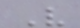V
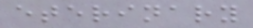eterinary
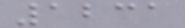1231
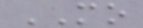MO
